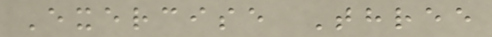Exercise Three
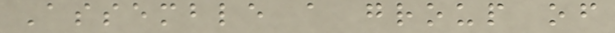Assemble a group of
